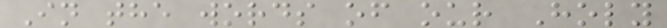In the words of our Holy
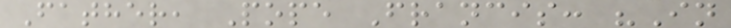Father, Pope Francis: "In
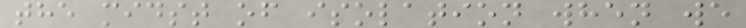the midst of isolation when we
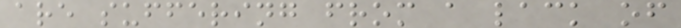are suffering from a lack of
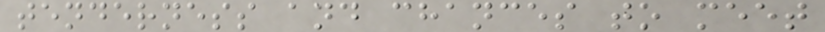tenderness and chances to meet
